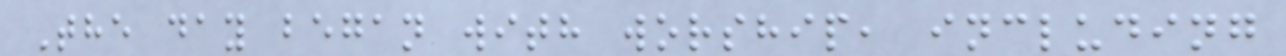The day began with worship, including
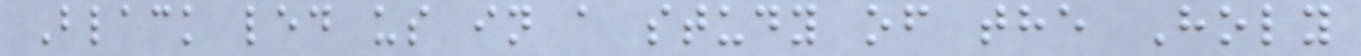Black led us in a study of the Holy
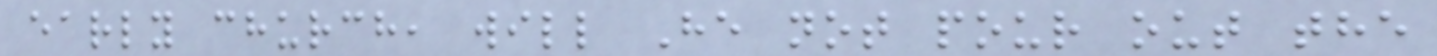early church, will He not pour out the
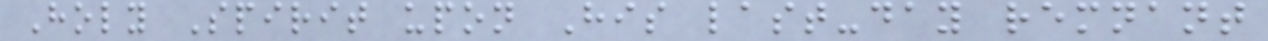Holy Spirit upon His last-day remnant
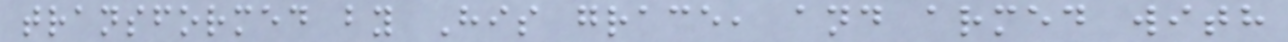transformed by His grace, and armed with
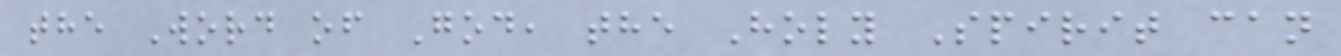the Word of God, the Holy Spirit can
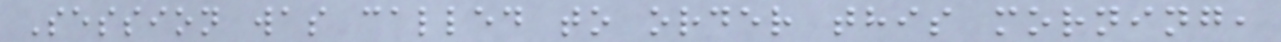Session was called to order this morning,
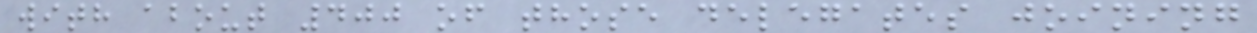with about 400 of those delegates joining
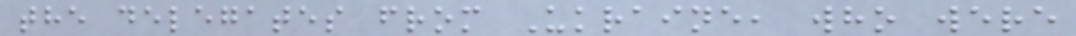the delegates from Ukraine, who were
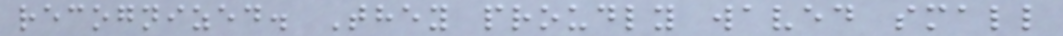recognized. They proudly waved small
